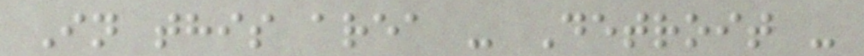In this area - Detroit -
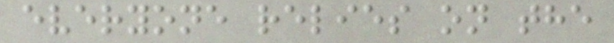everyone relies on the
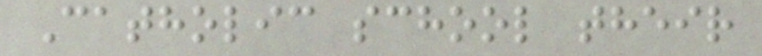Catholic school their
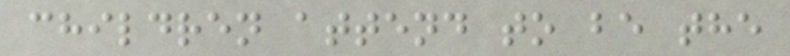children attend to be the
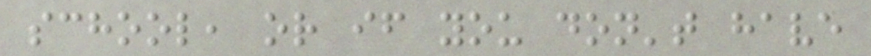school, or if you don't have
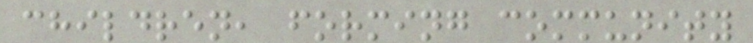children, forming community
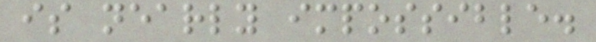is nearly impossible.
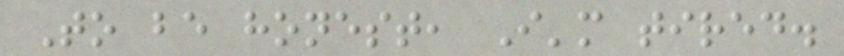To be honest, I'm tired.
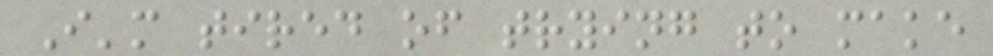I'm tired of trying to make
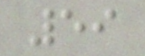59
